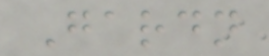Gardn
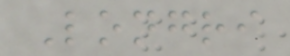Longri
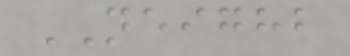NEIGHB
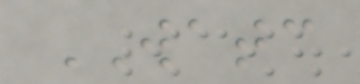WATC
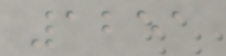1251
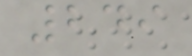249
